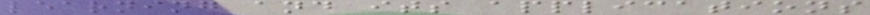learning and its applications
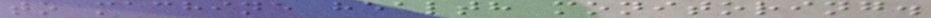to machine health monitoring.
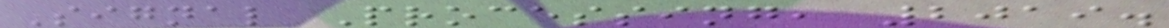Signal Processing, 2019.
